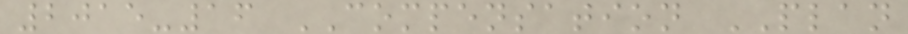2015-16 COMPENSATION PLAN
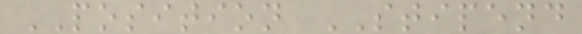POSITION STIPEND
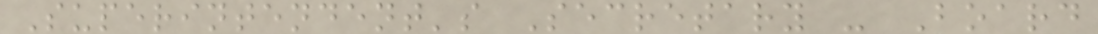Superintendent's Secretary - Board
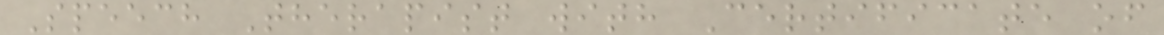Speech Therapist with Certificate of
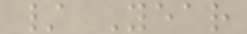/ Year
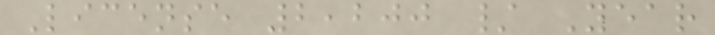License 2,200 / Year
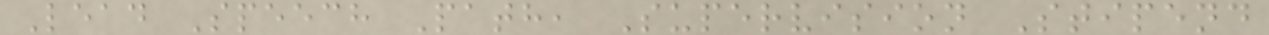Lead Speech Path, Supervision Stipend
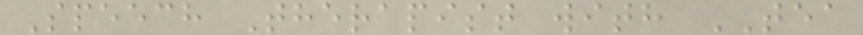Speech Therapist with TEA
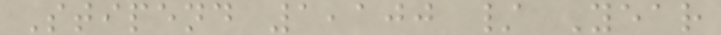Stipend 1,100 / Year
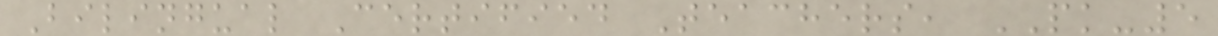Bilingual Certified Teachers, PK-5
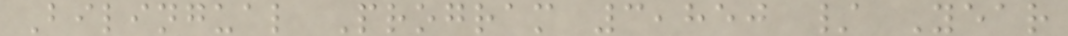Bilingual Program 3,850 / Year
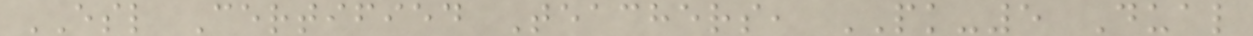ESL Certified Teachers, PK-5 Dual
